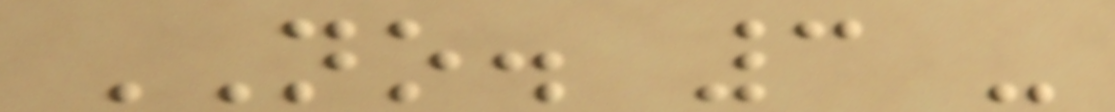NO. 3 -
